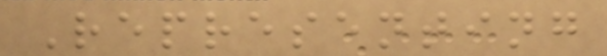Representing
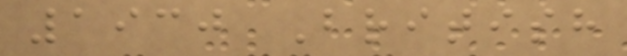1930 British
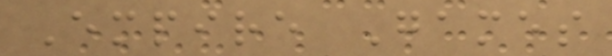Empire Games
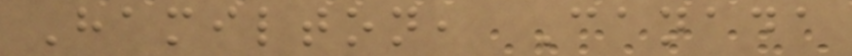Hamilton, Canada
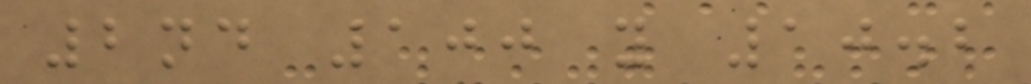2nd 100 y 10.2
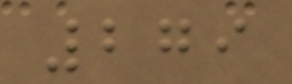279
